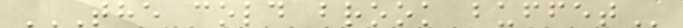THE COLD BROOK BUFFET
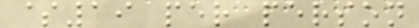$19 per person
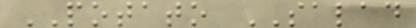POTATO SALAD
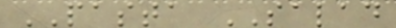PASTA SALAD
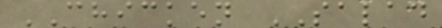CHICKEN SALAD
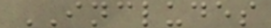INCLUDES
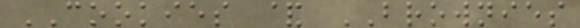COOKIES & BROWNIES
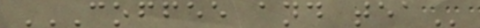COFFEE AND TEA
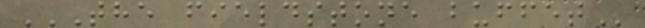THE FIELDSTONE BUFFET
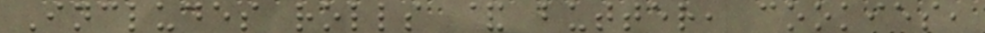Includes rolls & butter, cookies,
